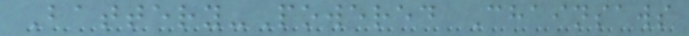Battery-Powered Chainsaws
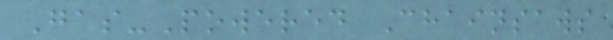Gas-Powered Chainsaws
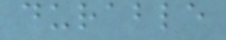durable
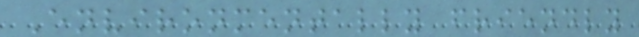Environmentally friendly
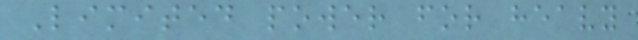Limited power for heavy
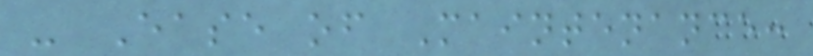- Ease of Maintenance:
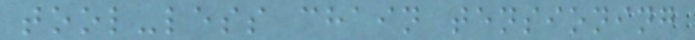tool-less chain tensioning
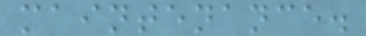maintenance.
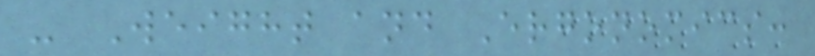- Weight and Ergonomics:
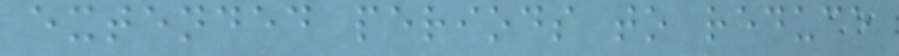extended periods to reduce
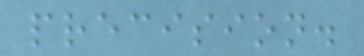precision.
